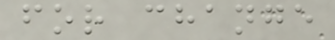for change
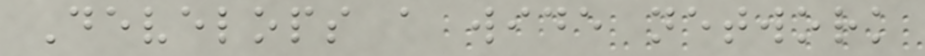Develops a wide network
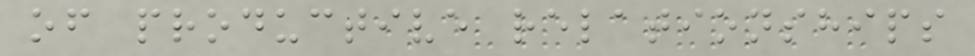of productive relationships
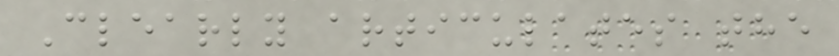Clearly articulates the
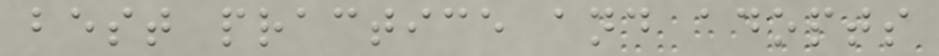best practice and adopts
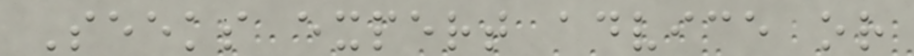Seeks expert advice or
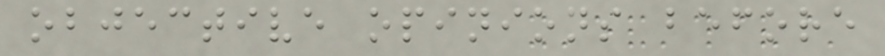objective opinions before
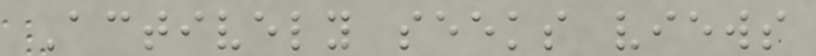Actively seeks views
